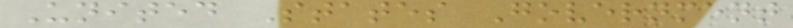United States Government
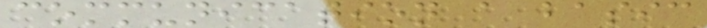communication a basic
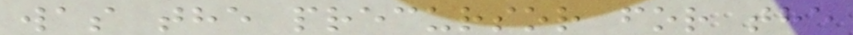was the precursor for the
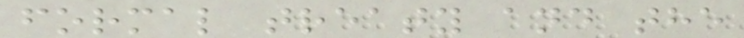formal treaty and the
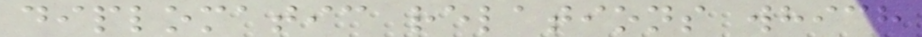diplomatic relations which
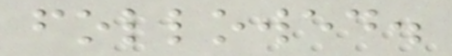followed.
